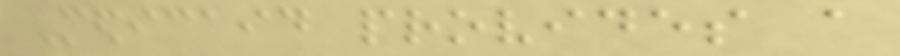Medicaid provides a
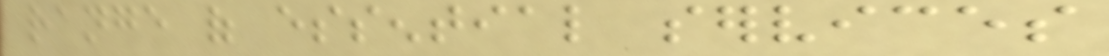range of essential services
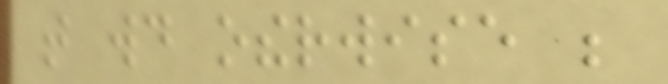that would otherwise be
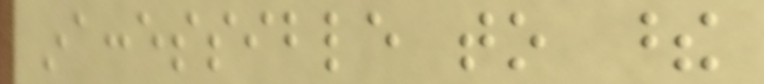inaccessible to these
